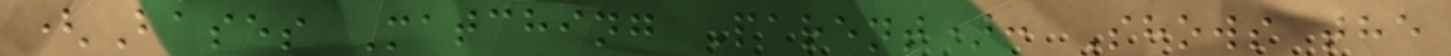(Bases Matching Parent): Shows the
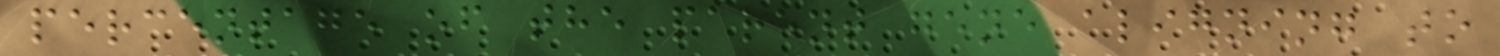percentage of the parent gene aligning to
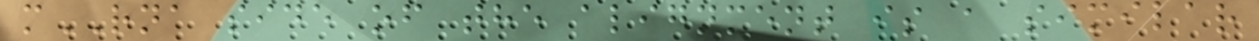mRNA side of the alignment is a similar
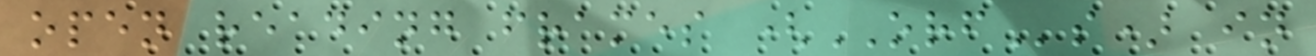open reading frames (ORFs) in
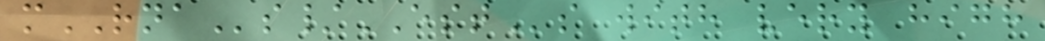mRNAs/ESTs with very high
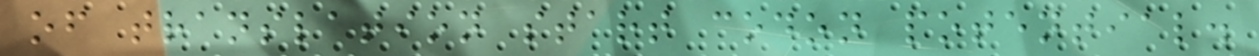of translation start codon potential.
